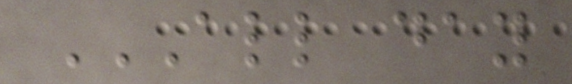ALL DAY
